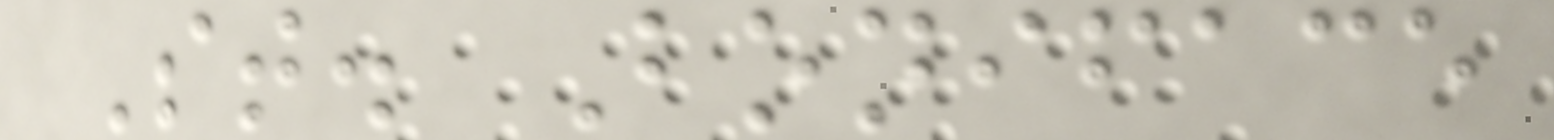St. Boniface
